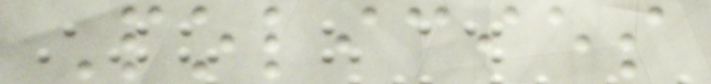Policies
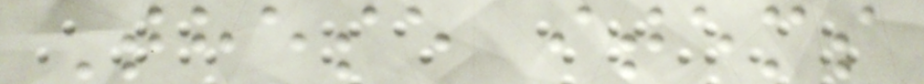These items
